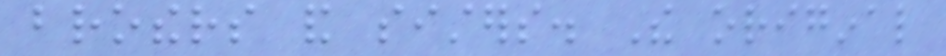brothers and sisters. The original
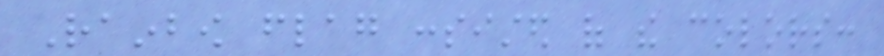Rainbow flag consisted of the colors:
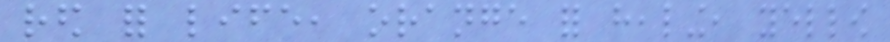red for life, orange for healing, yellow
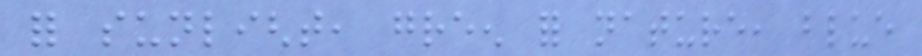for sunlight, green for nature, blue
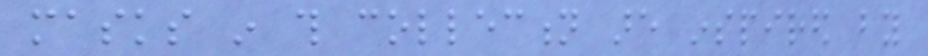masks in this collection are inspired by
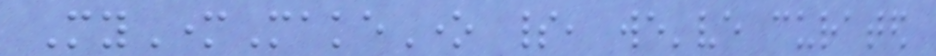MyMotherMakeOne spirit, we've curated
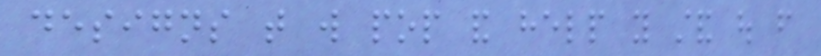designs that will pop and help you stand out from
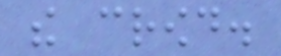the crowd.
